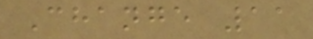Change 11
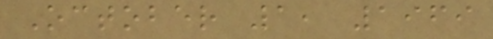October 1, 1969
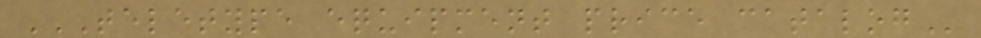TELETYPE EQUIPMENT PRICE CATALOG
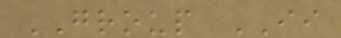GROUP II
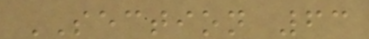SECTION 63
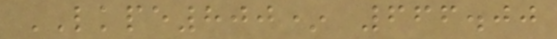LKPE800* 666.00
